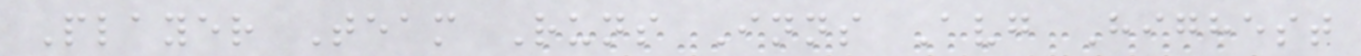Player Team Runs Inns Avg Highest
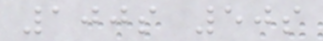100s 50s
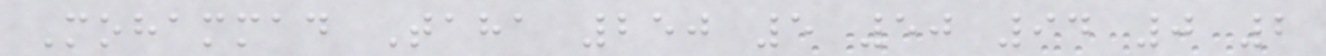Mohammad Taha 250 5 50 94 0 2
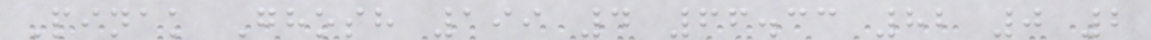Pinak Ghosh 199 4 66.33 82 0 2
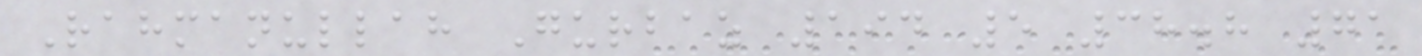Rahmanullah Gurbaz 194 5 38.8 71
